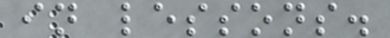in lessons.
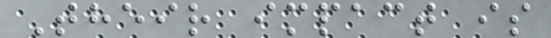Their impact is
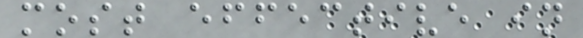most effective in
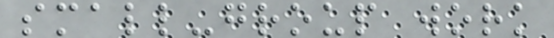small-group work
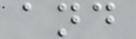and
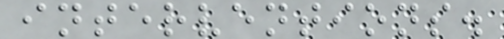interventions.
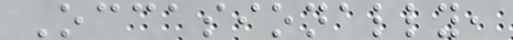Occasionally,
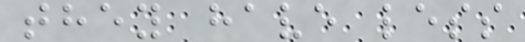they have less
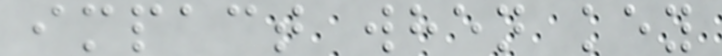impact when key
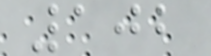102
